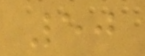50
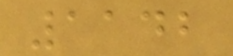1142
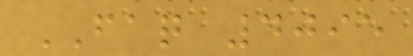FAQ 4095
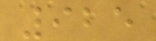925
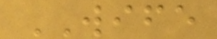WIFE
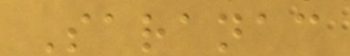Saranac
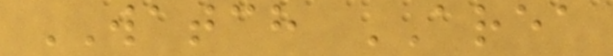WATCH AREA
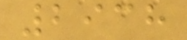2938
